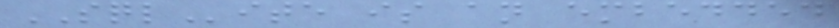SQLite is an embedded
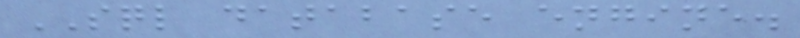SQL database engine.
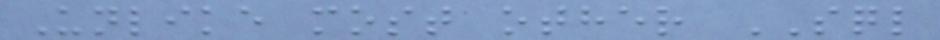Unlike most other SQL
